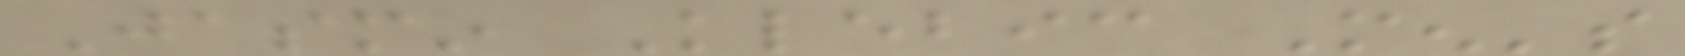Jasmin Klebic Men's
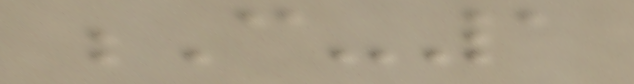C-1
